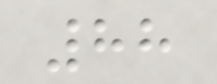88
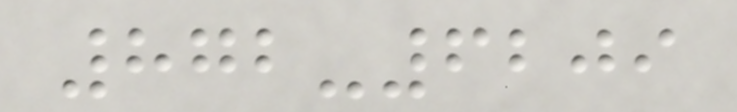872-6209
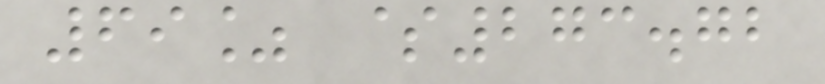69% $273.72
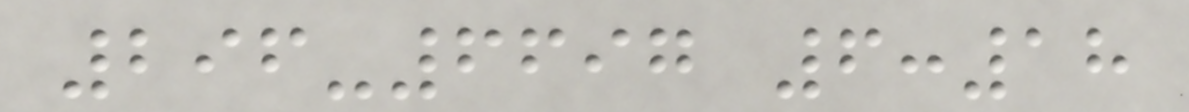296-6697 6:18
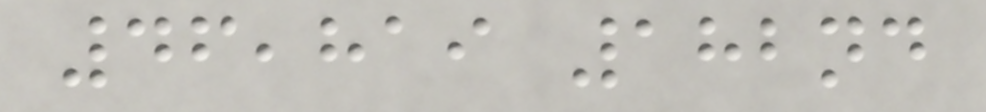46,819 182nd
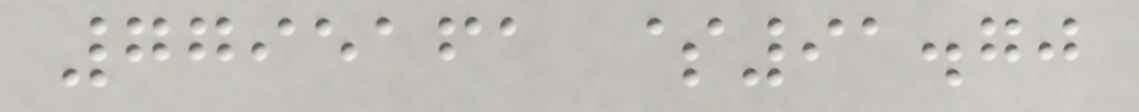7795161 $91.70
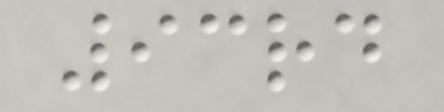93rd
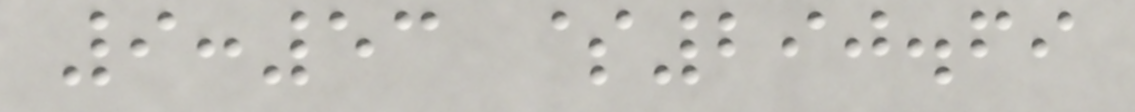9:53 $290.69
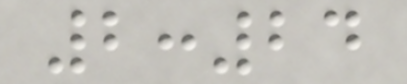2:24
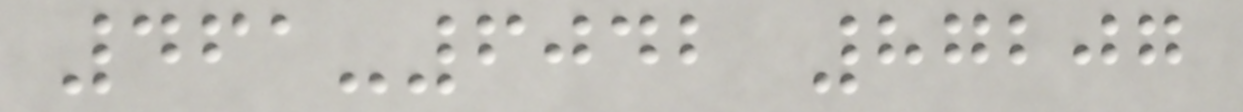461-6042 87207
